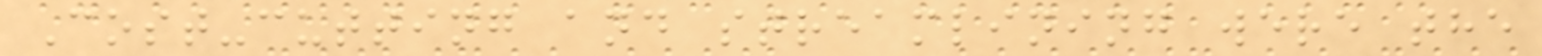Cost-cutting and streamlining were the
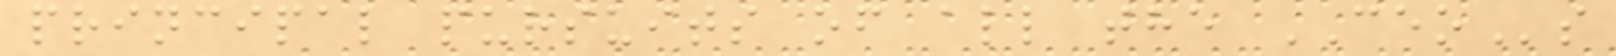principal pursuits of all the CEOs
